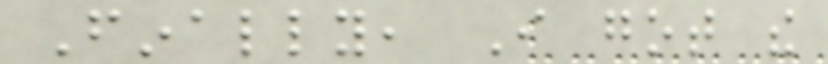Finally, I got the
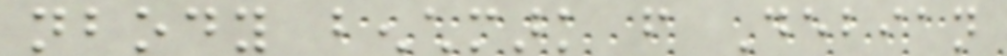nbody benchmark from Debian
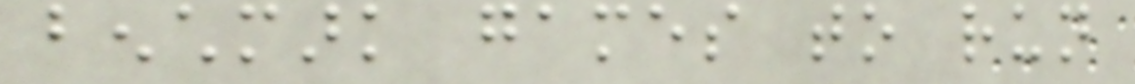benchmark games to run
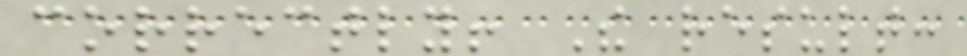correctly! The result:
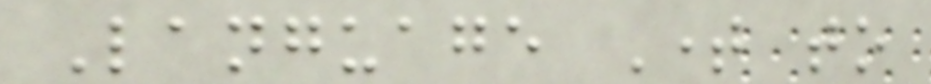Language Time to
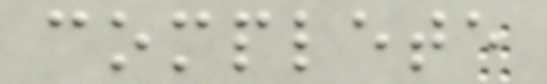complete
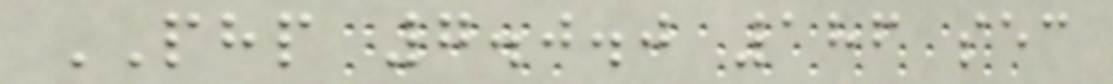PHP 7.0.0 186 sec
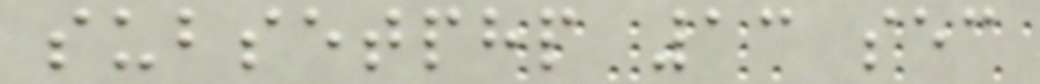subsetphp 13 sec
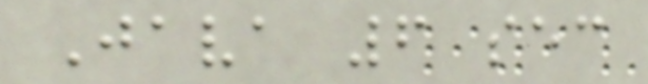Java 6 sec
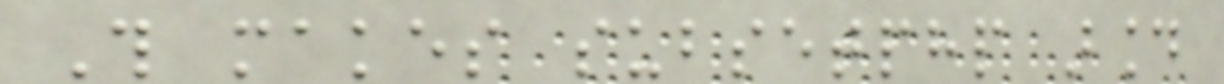This makes subsetphp around
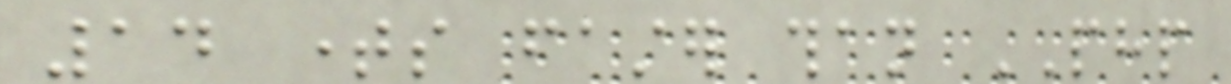14 times faster than PHP
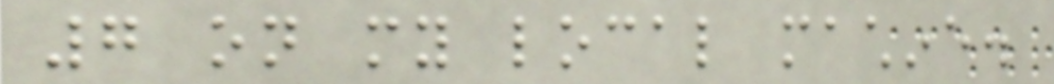7 on my local machine.
